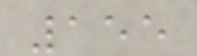155
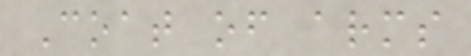Coat of arms
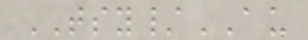TSY/AU
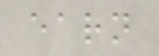earn
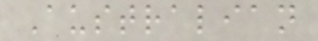Australian
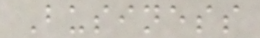Business
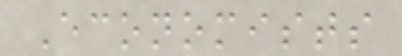Economists
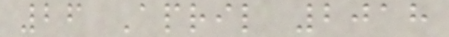26 April 2018
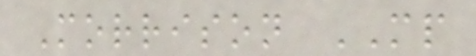Morrison MP
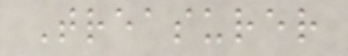Treasurer
